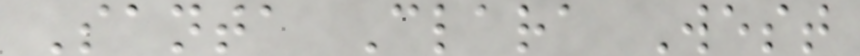Santa Clara West
